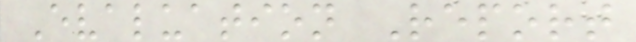Evaluation Report
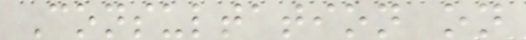Consultation on
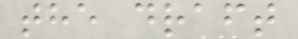the draft
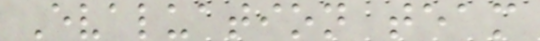Evaluation team
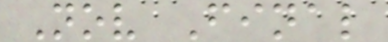Nov Final
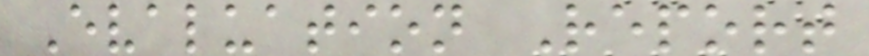Evaluation Report
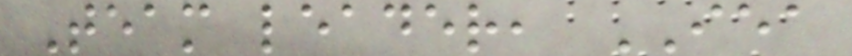Team leader, IEA
